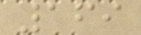169
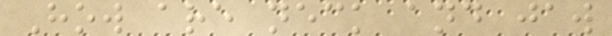How are neck and jaw
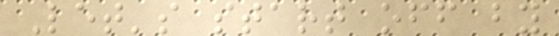Let's start off by
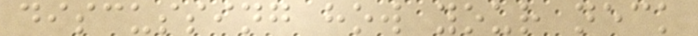discussing how your neck
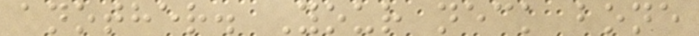another. Your neck bone
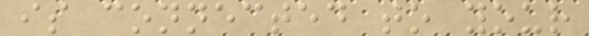is connected to your
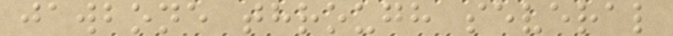jawbone through several
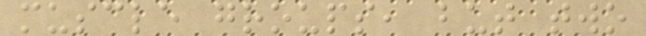muscle groups, but two
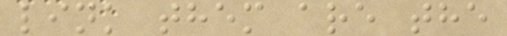link them are the
